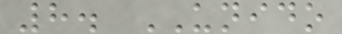8. UNIDO
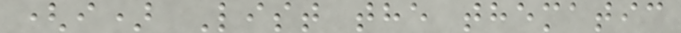(i) List the thematic
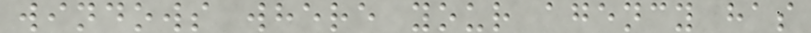windows where your agency has
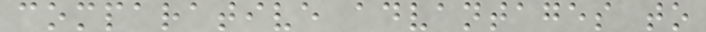comparative advantages to
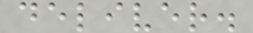deliver.
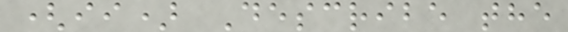(ii) Describe the
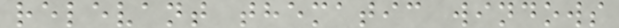relevant thematic windows
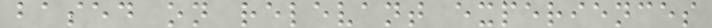based on relevant experiences
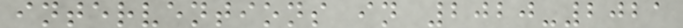interventions in 2020-2021
